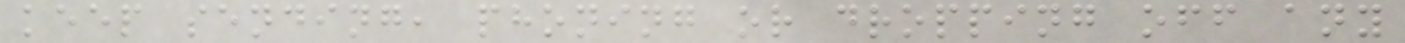keep sending, phoning or dropping off any
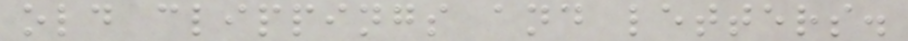old clippings and letters.
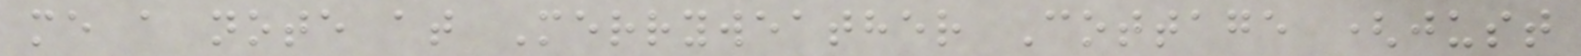me a note at Merryweather Cottage (just
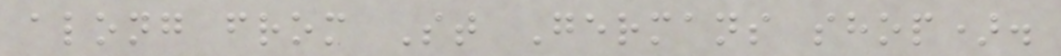along from St Germans shop).
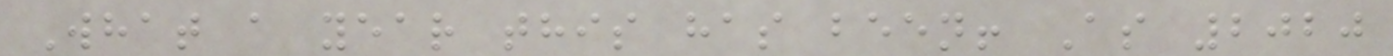What a year this has been! As 2020
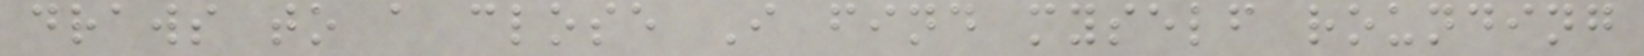draws to a close I find myself rounding
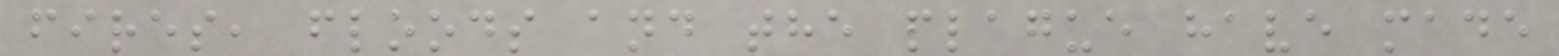fires, floods and the plague have made
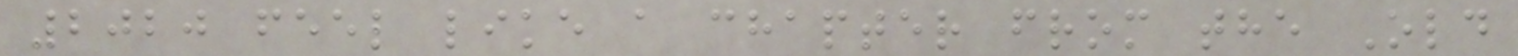2020 feel like a chapter from the Old
